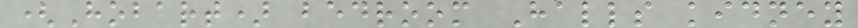(Hobart) bedroom Halls kidney
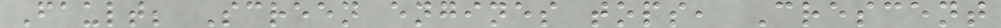Fault; Screen engines tops, Crescent
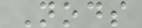Nods
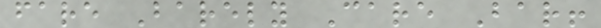fare Barely Care Bar!
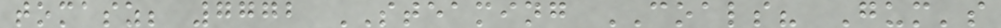tomasz; 7772 STEAMING COALS? Gum's
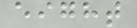eight
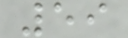59
